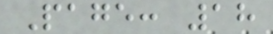Page: 18
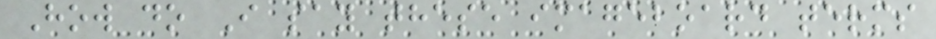How do I say these imageboard terms
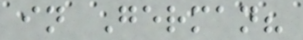in German?
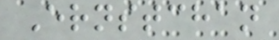Ernstchan
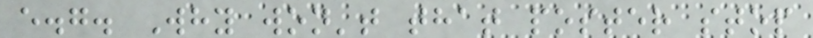e.g. Why won't that poster stop
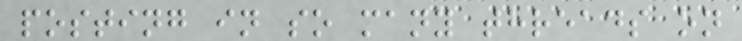posting in so many threads on
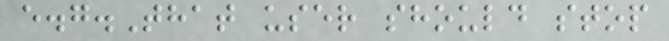e.g.That user should stop
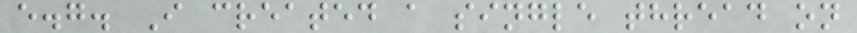e.g. I created a single thread on
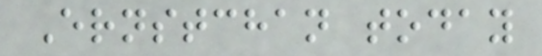Ernstchan today
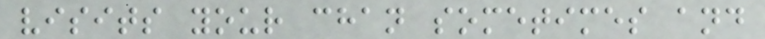visits your chan sometimes and
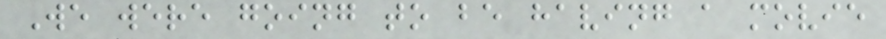We were going to be having a movie
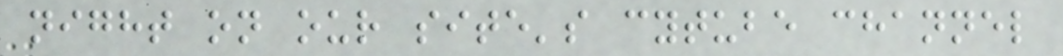night on our site's cytube channel
